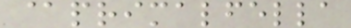@primalfella
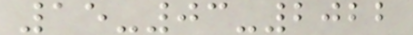15-03-2022
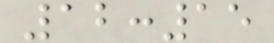12:15
